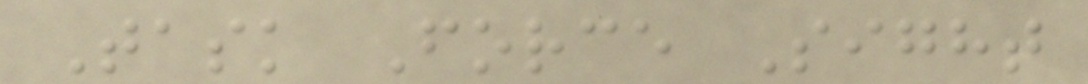Task Force Sight
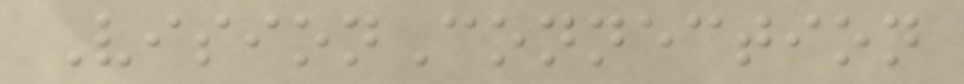VisionConnection
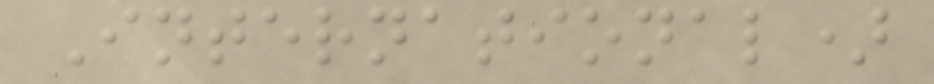International)
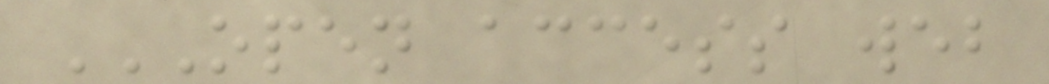OPEN ACCESS WEB
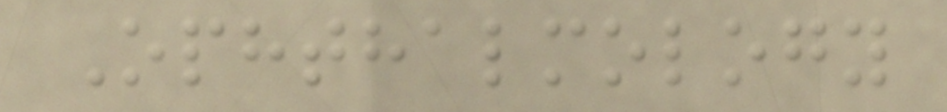Ophthalmology
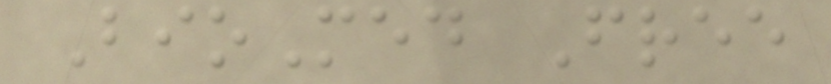BioMed Free
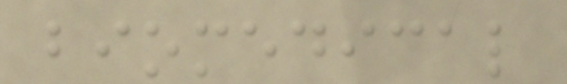biomedical
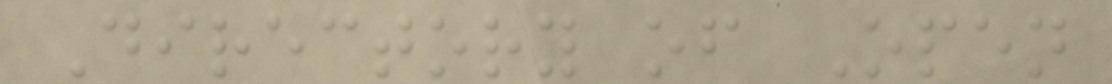Directory of Open
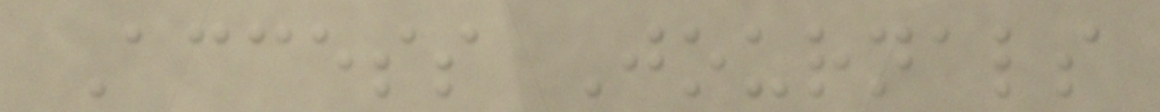Access Journals
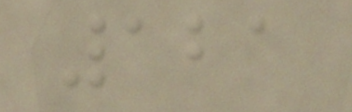121
